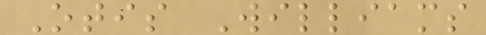Otis Williams
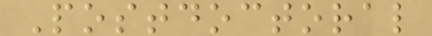Postdoctoral
